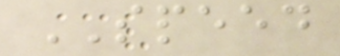SPEED
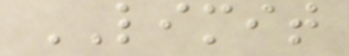LIMIT
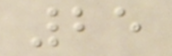25
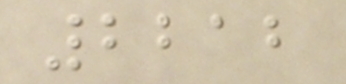2212
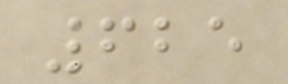625
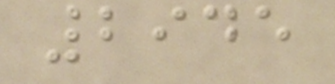2945
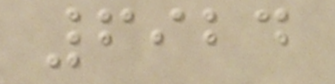6924
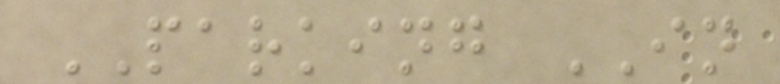PARKING IN
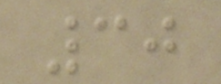30
